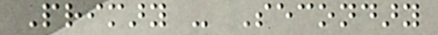Primary - Secondary
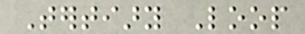Tertiary Loop
